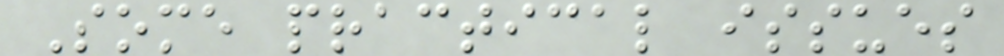Some practical issues
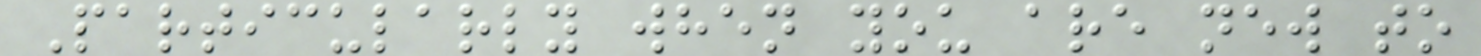Particularly when you are new to
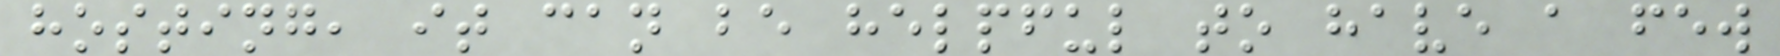hosting, it can be helpful to have a few
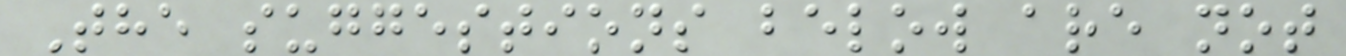The suggestions below are not
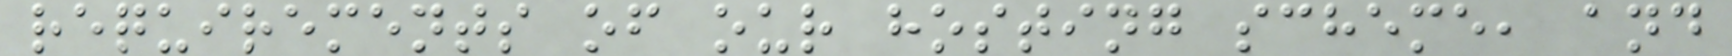requirements of our hosting scheme, and
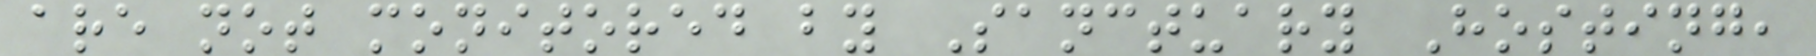are not monitored by Sanctuary Hosting,
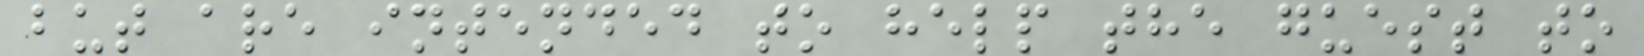but are intended to help the guest to
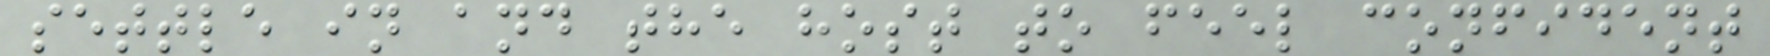settle in and the host to feel confident
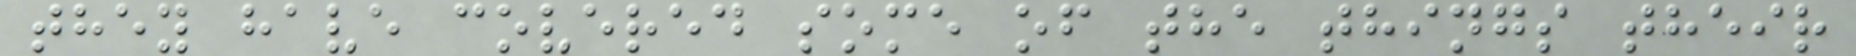they have covered some of the things their
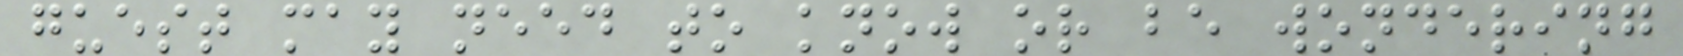guest may need to know or be wondering
